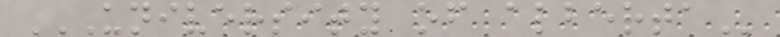UNIVERSITY OF ALBERTA
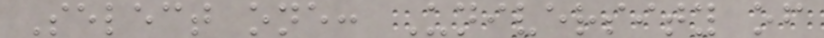Select one: University of
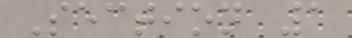Section 1
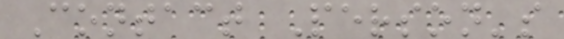Contact Person's
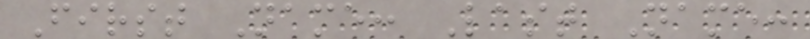First Name: Last Name:
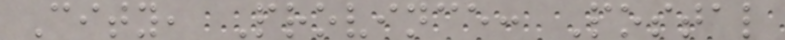City, Province: Postal
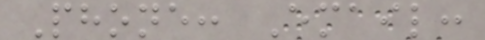Phone: Email:
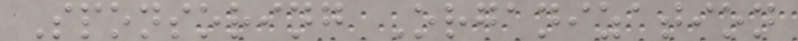Sponsoring Organization
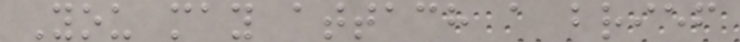You may attach a brief
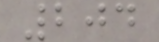204
